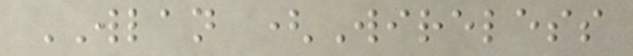WLAN (Wireless
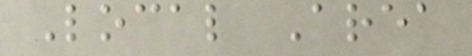Local Area
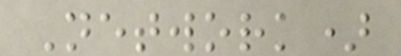Network)
